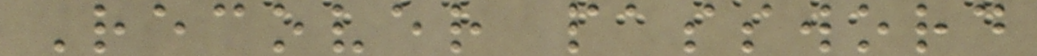Recover password
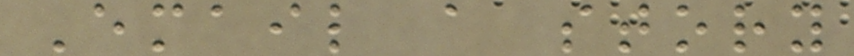Email a story
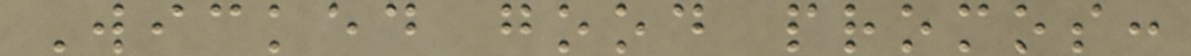Wicked good promos:
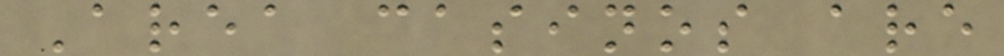Area casinos are
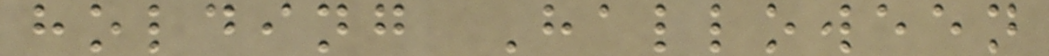holding Halloween
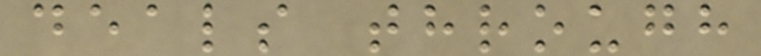deals through
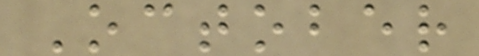October
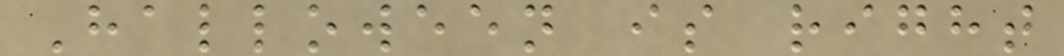Halloween is right
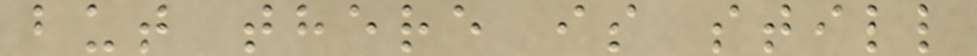but there is still
